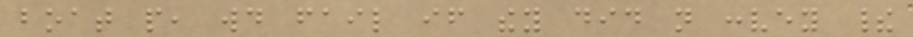boat people, would fail if they did not convey their
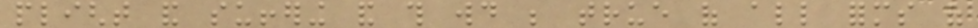plight and suffering and this would be true of all forms of
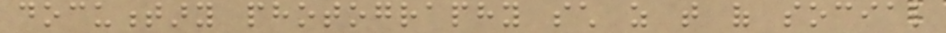documentary photography such as that of social
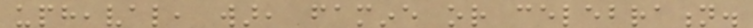upheaval, war, famine or celebration.
